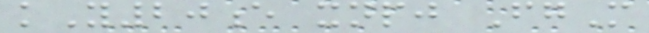kY20e xnpj FgM
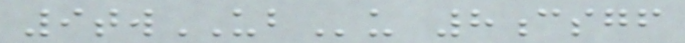9twUBu 8csgf
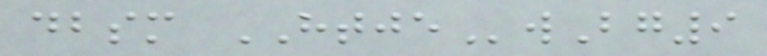dbsm HTJEwBg9
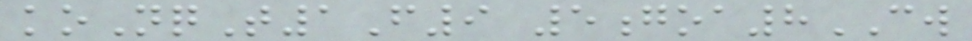koNqT1F9 5goa8CW
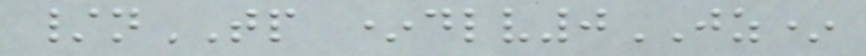/nTP *dlv0JZ*
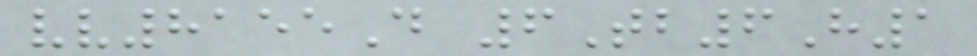vv8155D 6Tb6H1
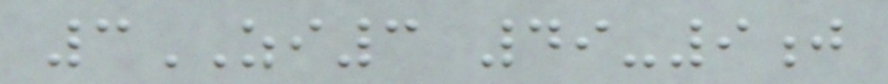3ZI3 49-9j
